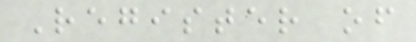Register of
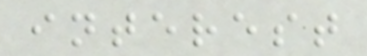interest
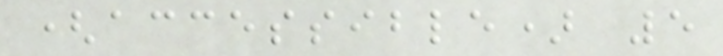(accessible) 5
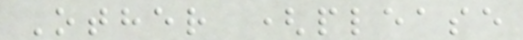Other (please
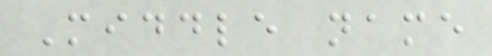Middle name
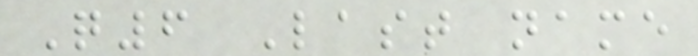Q6 Last name
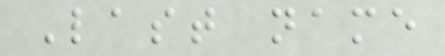Last name
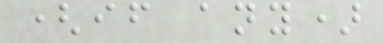(if any)
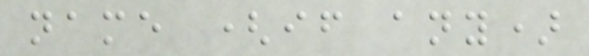name (if any)
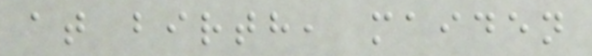at birth, maiden
